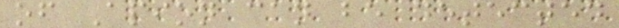of Apion can be detected
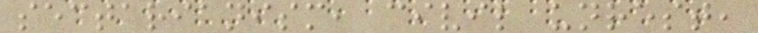sectarianism, civil unrest,
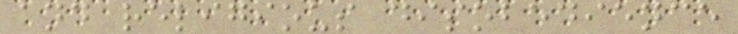and religious disobedience
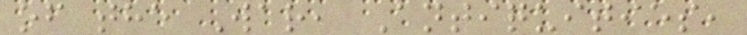of the War, Antiquities,
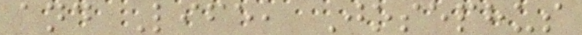and Life, Josephus
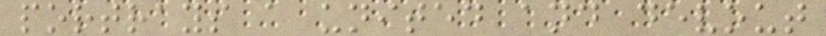portrays a united and devout
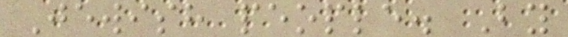Jewish people. By
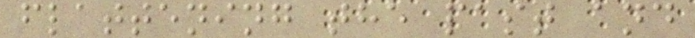flattening the past and
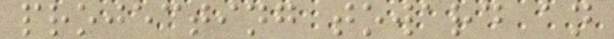projecting toward an
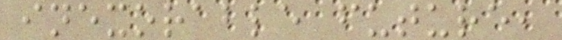inexorable future,
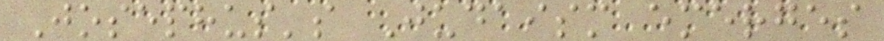Josephus's Judaism emerges
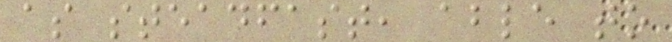as steadfast, able to
